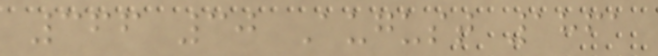366 30 August 1861
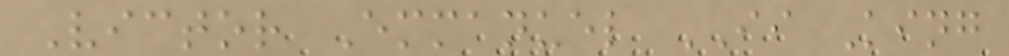Victor Emmanuel II King
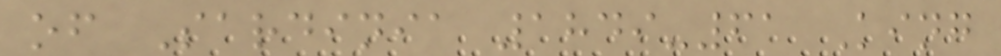of Sardinia 1849-61 King
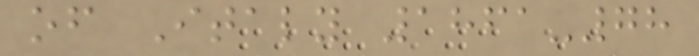of Italy 1861-78
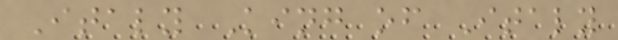Italy King of Italy
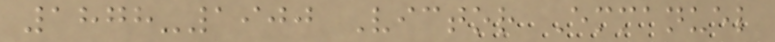1878-1900 Victor Emmanuel
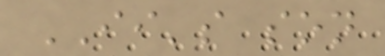II's son
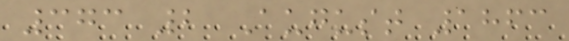373 2 August 1863
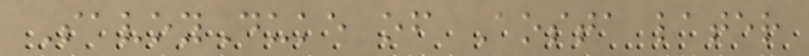SavoyDuke of Aosta later
